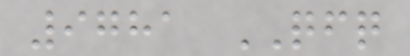9781 QFQ
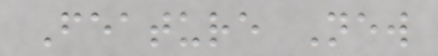Feature New
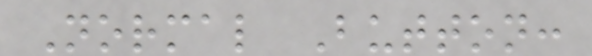Normal Button:
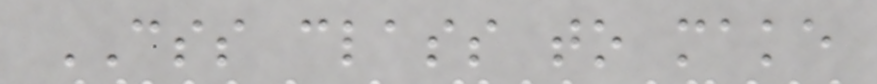CSS class to make
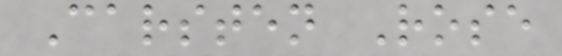Carsten Rose
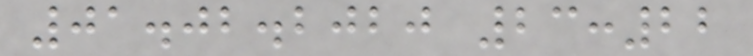01.02.2020 23:22
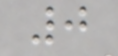0
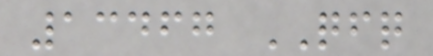13467 QFQ
